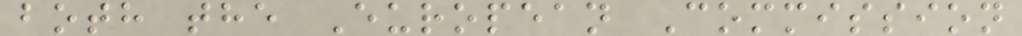both the European Commission
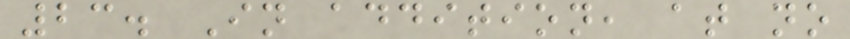23. In addition, at no
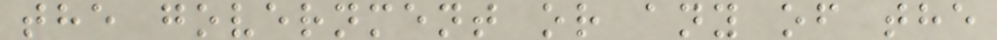the government or any of the
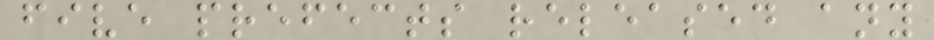five prefects released any
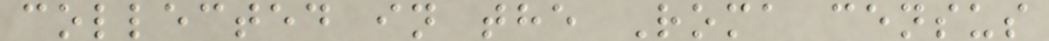collected in the Roma census
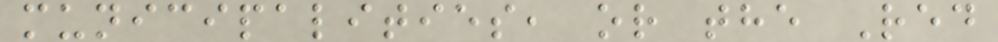municipalities, or the Red
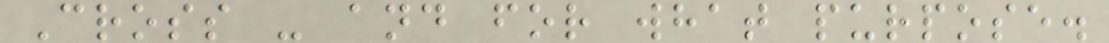Cross - and for what purpose.
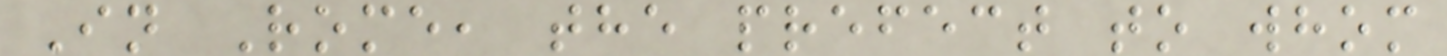In Rome, the prefect to whom
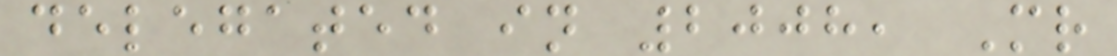delegated in 2008, Mr
